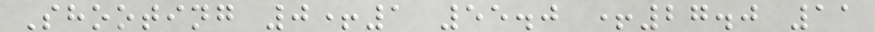Shooting 0+1 55.0 +27.0 11
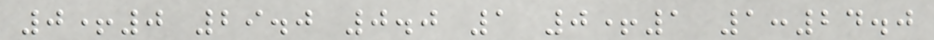0+0 29.0 0.0 1 0+1 1:24.0
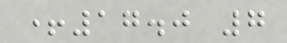+17.0 7
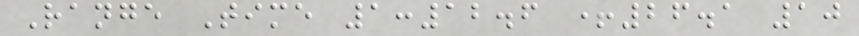Range Time 1:12.6 +26.1 10
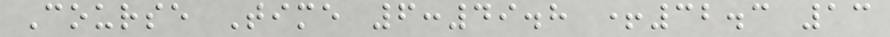Course Time 6:49.8 +32.3 13
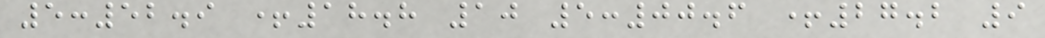5:52.9 +18.8 10 5:00.6 +27.2 9
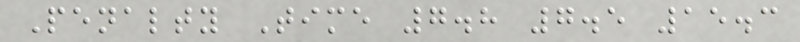Penalty Time 7.8 7.5 15.3
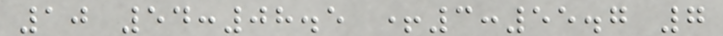10 54:08.5 +3:55.7 7
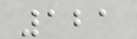121
